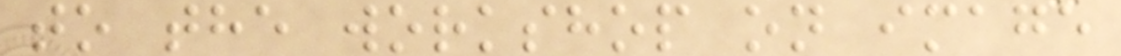to the workshop on image
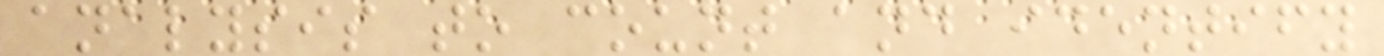analysis to count and identify
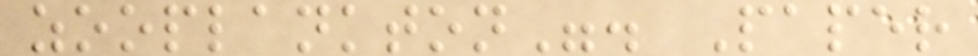zooplankton". Paper
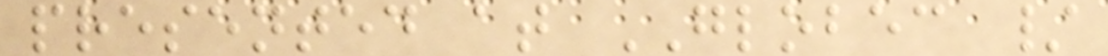presented at GLOBEC /
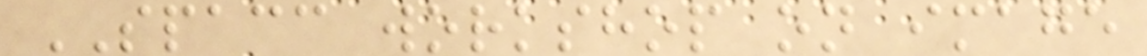SPACC workshop on image
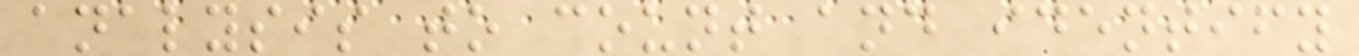analysis to count and identify
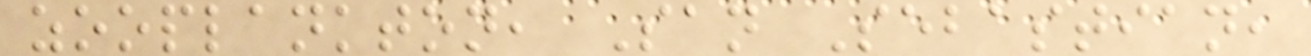zooplankton, San Sebastian,
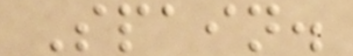Spain.
